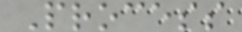Process
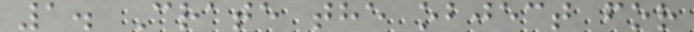1. Crate the object for
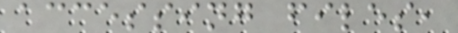accessing files,
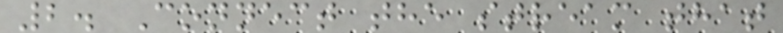2. Connect the stream that
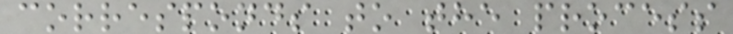corresponds to the process
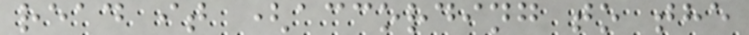read it (according to the
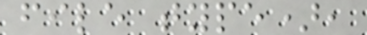file type),
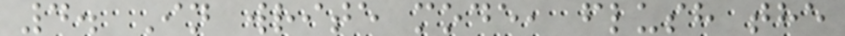4. In write mode, flush the
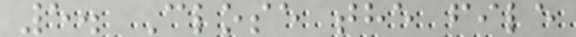5. Close the file
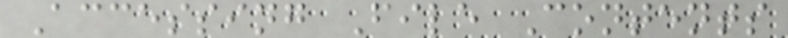Accessing File Contents
